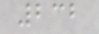232
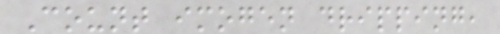Count imogen dripping,
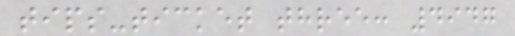tips-ticket three: 4947
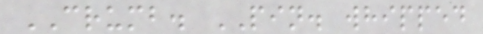CRUMB. PIN. whipped
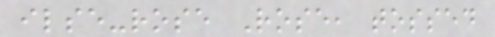ilse-rose Rose, tossed
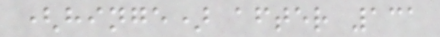(hinge) after 131
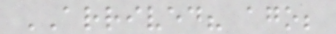ARRIVED? ago;
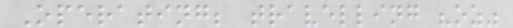Operating; travelling "oz"
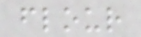flour
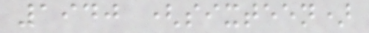1940 (sixteen)
